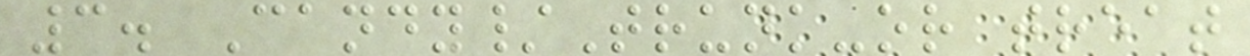3. Candy/Trunk-or treat
